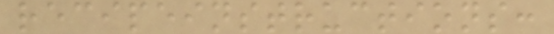recipeinstructions:
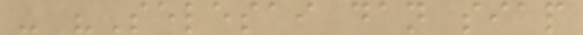- "Selesai dan siap
